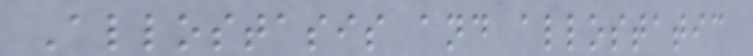Allostasis and allostatic
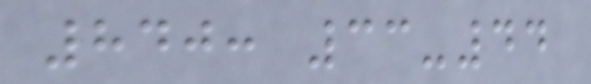840: 33-44
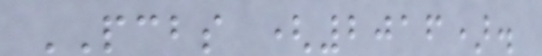PCBS (2016).
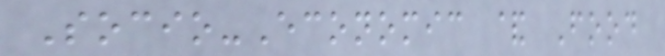Socio-Economic & Food
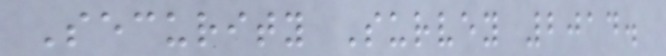Security Survey 2014.
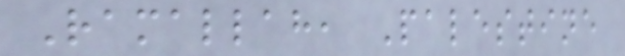Ramallah, Palestine
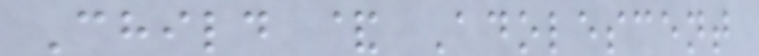Child & Adolescent
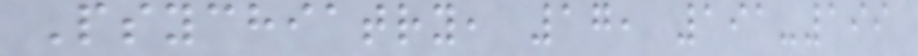Psychiatry, 17, 191-199
